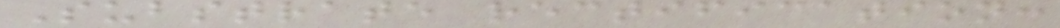Substrate rectification:
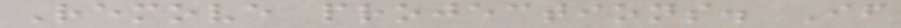Remove projections. If
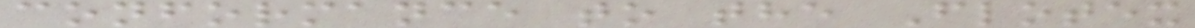conformance to the Flotex
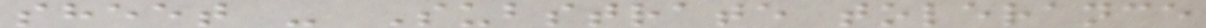sheet - Substrate tolerance
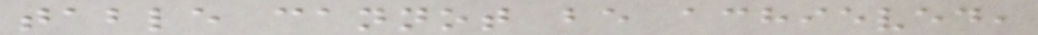table cannot be achieved,
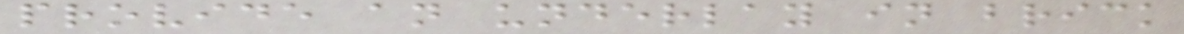provide an underlay in brick
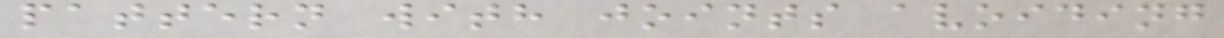pattern with joints avoiding
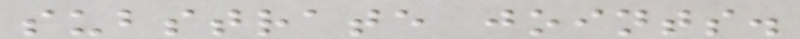substrate joints.
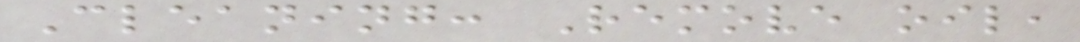Cleaning: Remove oil,
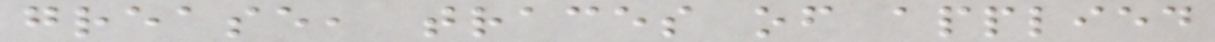grease, traces of applied
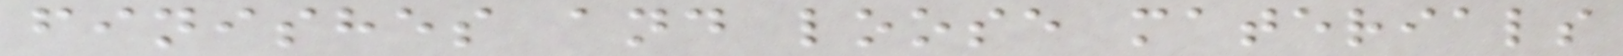finishes and loose materials
